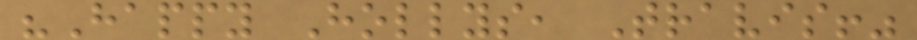"Happy Hollys, Travis!"
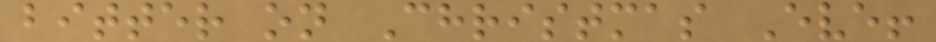bitter on Christmas Eve!
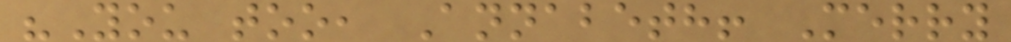"You too, Annabeth! Merry
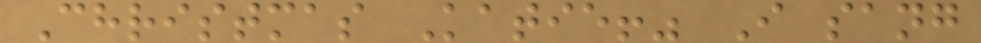Christmas Katie!" I sang
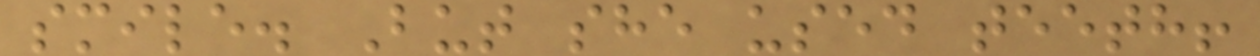smile. But she used teeth!
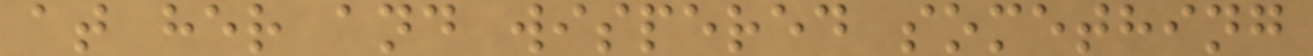at her and wispered something
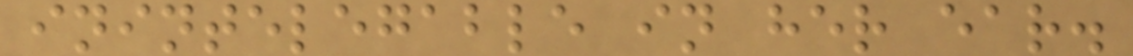inintelegable in her ear.
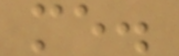me.
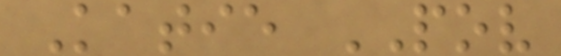Katie POV
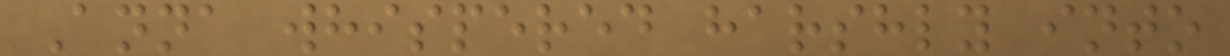Anna whispered harshly into
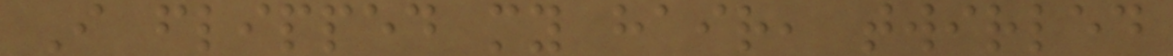I flipped my hair, twirled
